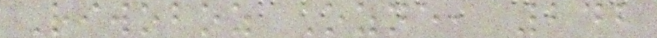Riwoboz Ozne, 242
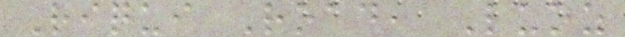Riqui Road, Luoz
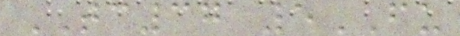TC37 5FU
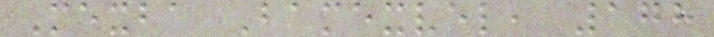Mexba Bamexvel, 178
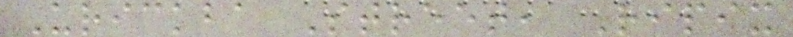Urickba Street, Ripix
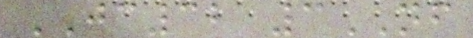JC32 3NF
